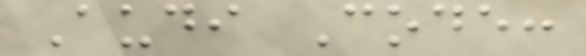Audi Code:
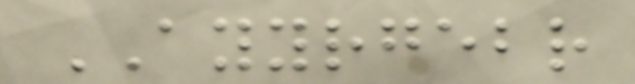AYYRGEBR
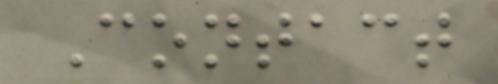Contact
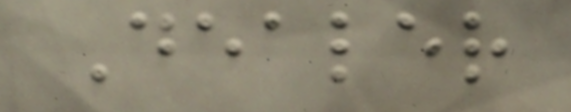Dealer
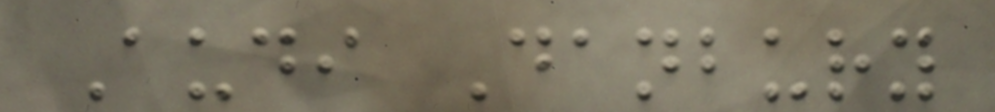Audi Danbury
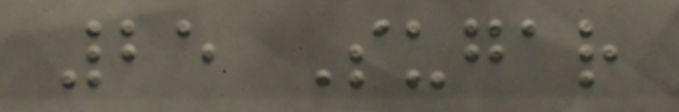25 Sugar
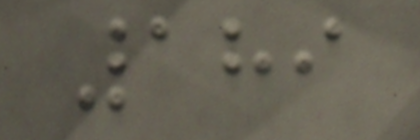189
